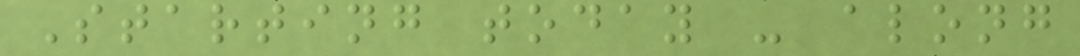Starting today - along
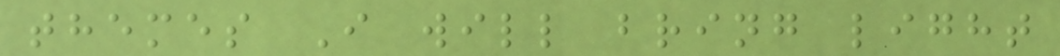themes I will bring light
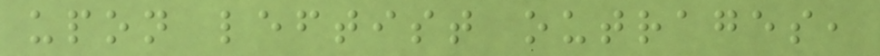upon leftist outrages,
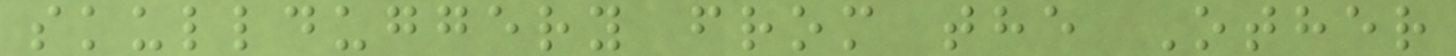skullduggery from the Other
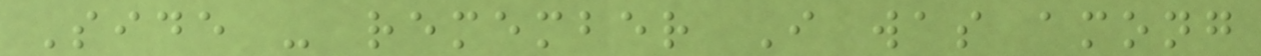Side - remember I was among
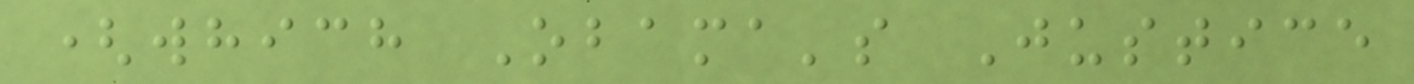(which Obama's Justice
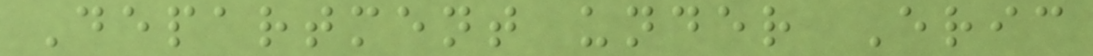Department under Eric
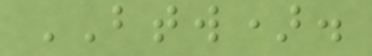BTW).
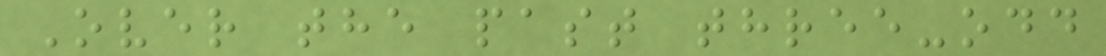Over the past three-odd
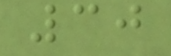30
